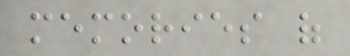memories of
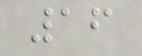16
